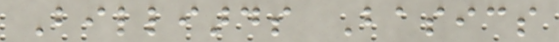Billiards Basics
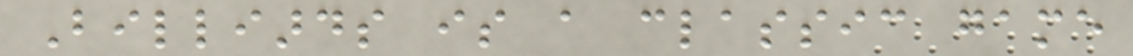Billiards is a classic game
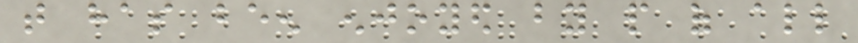that has been enjoyed by people of all
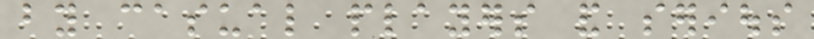by casual players and serious
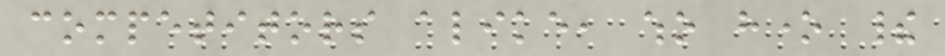competitors alike, who hone their
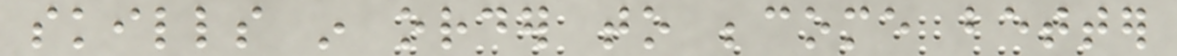skills in order to become better
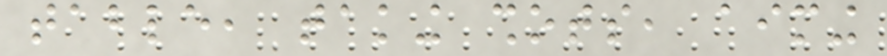table, taking shots, aiming
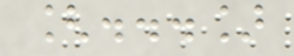[...]
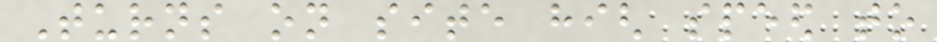Turns on site high speed to
